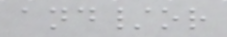and/or
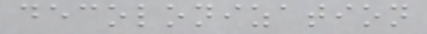decolonization
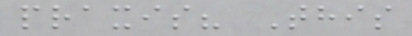praxis? This
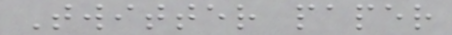Twitter paper
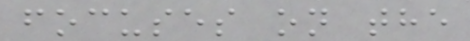focuses on the
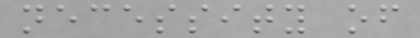necessity of
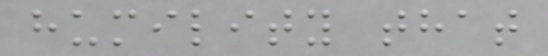humility that
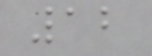12
